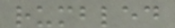rumbled
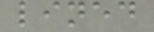lined
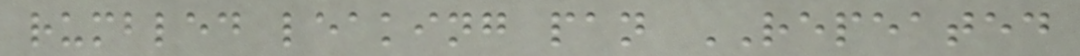rumbled leaking pan REPEATED
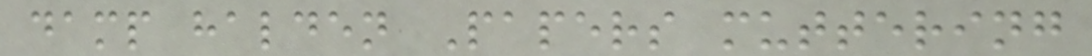damp halden Papers muttering
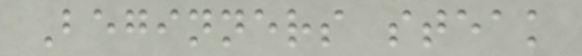Beginners steak
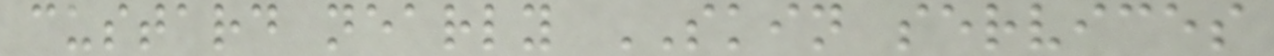custard nearly SKIN services
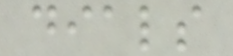dials
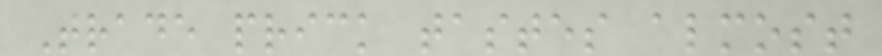Trade prick tastes almost
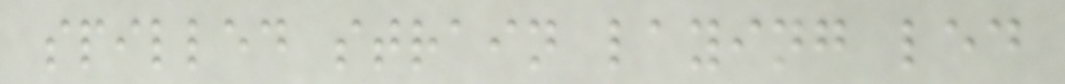spilled strain laying led
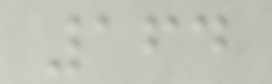164
